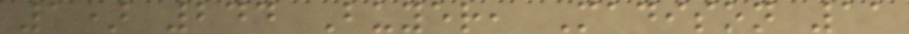1) 244 Buyer, Madison 11
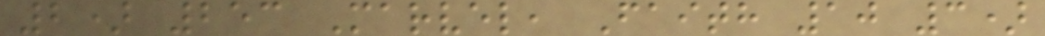2) 253 Marvel, Faith 10 3)
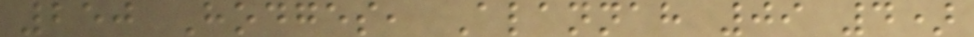250 Hodges, Alannah 09 4)
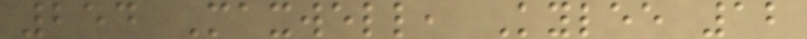254 Maxwell, Kylee 12
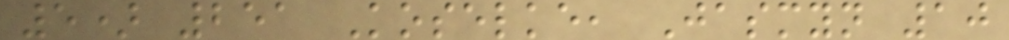5) 251 Koselke, Jasmyn 10
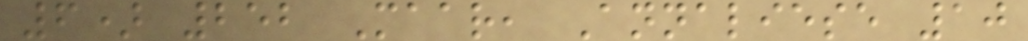6) 252 Maar, Annaliese 10
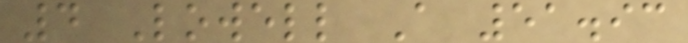4 Lowell A 51.93
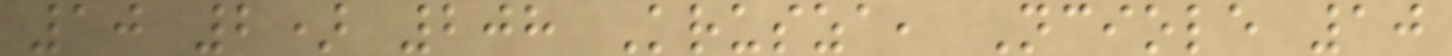10 2) 208 Krusza, Nciole 10
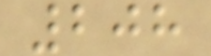208
